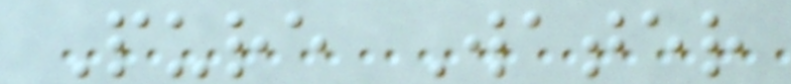Pure Water
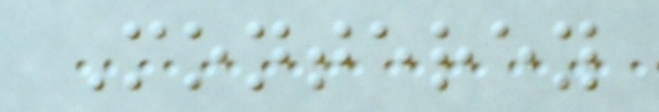Monterey
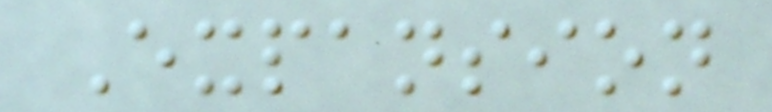Expansion
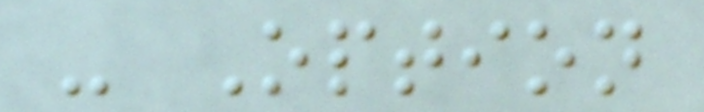- Option
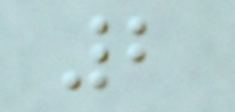2
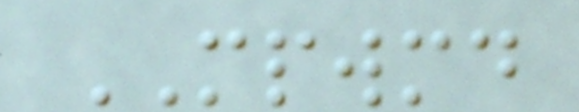MPWMD
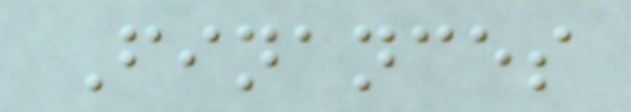Finances
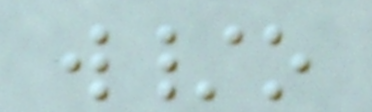w/o
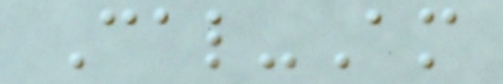Cal-Am
